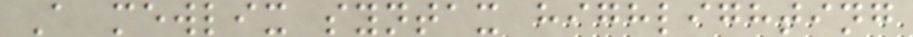A mewlix syntax highlighting
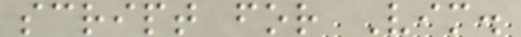script for Vim.
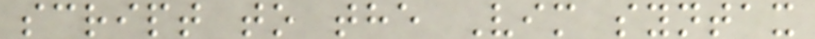script to the Vim syntax
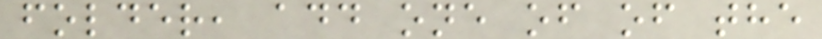folder, add one of of the
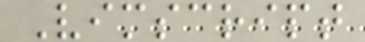Vimscript
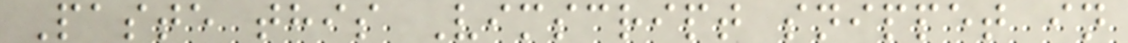Paste this Vimscript snippet in
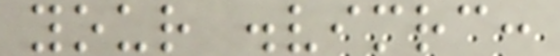your .vimrc:
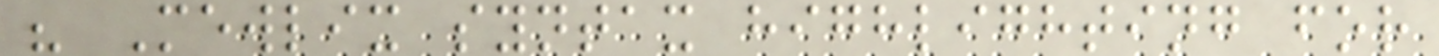" Mewlix syntax highlighting for
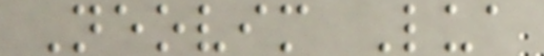Neovim Lua
